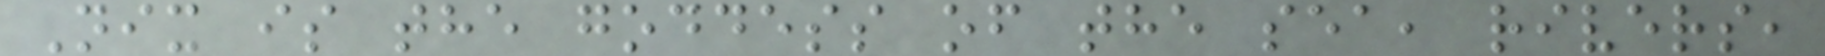Nix is the goddess of the sea, rivers,
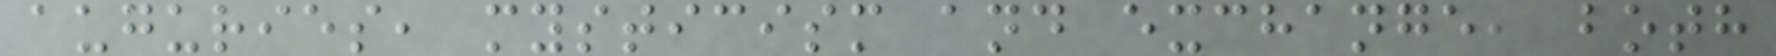auguries, mysticism and exchange, both
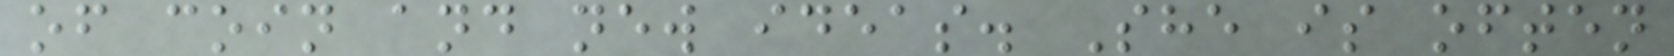of coin and new ideas. She is often
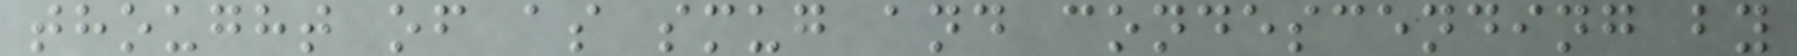thought of as smug and condescending by
